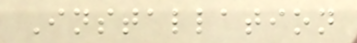Installation
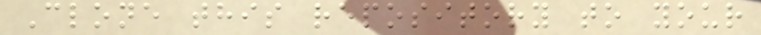Clone this repository to your
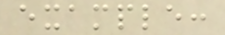example:
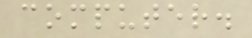computer.
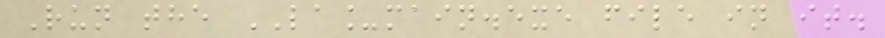Run the LA_main.exe file in it.
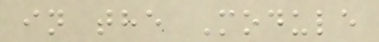in the Module
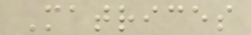Matrices
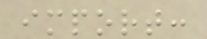import:
